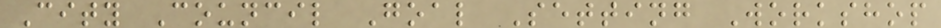City Council Goal Setting Workshop
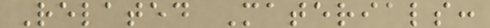Related Materials:
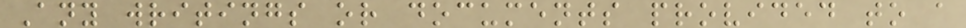Any writings or documents provided to a
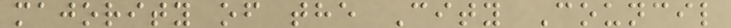majority of the City Council
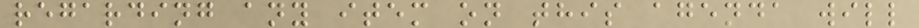regarding any item on this agenda will
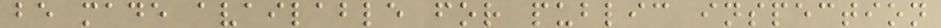be made available for public inspection
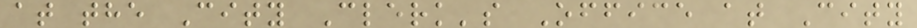at the City Clerk's Office at City
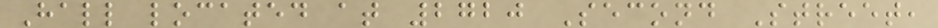Hall located at 2720 Second Street,
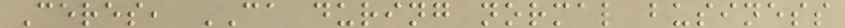Ceres, CA during normal business
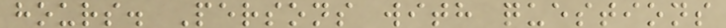hours. Persons with questions
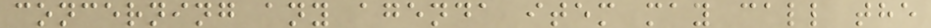concerning any agenda item may call the
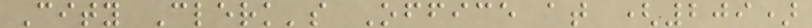City Clerk's Office at (209)
